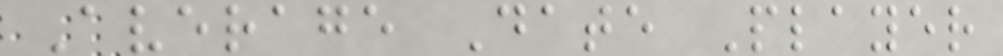Average Date Player
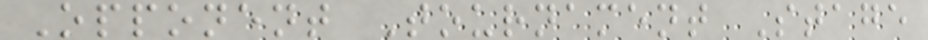Opponent Tournament Stage
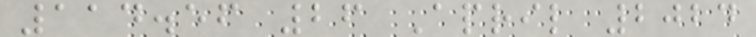114.56 26 April 2024
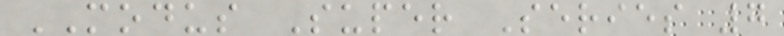MODUS Super Series 7
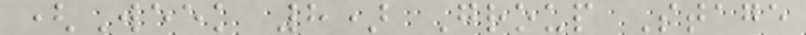(Week 8) Group Stage
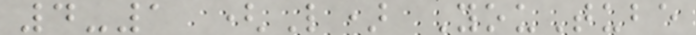4-1 (L) YouTube
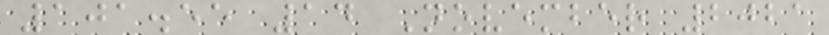101.55 14 November 2021
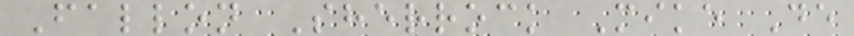Fallon Sherrock Mike De
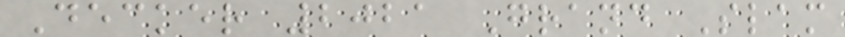Decker 2021 Grand Slam
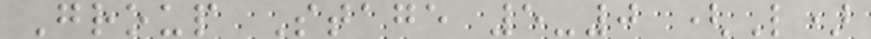Group Stage 5-0 (L)
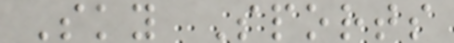Sky Sports
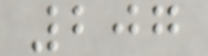207
